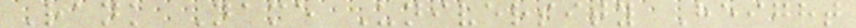Rank Name University Height
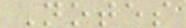Notes
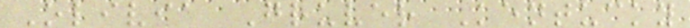Olivia Gruver Kentucky
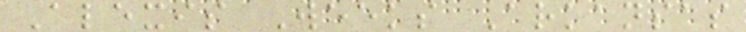Alexis Weeks Arkansas
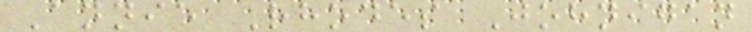Annie Rhodes Johnigan
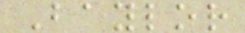Baylor
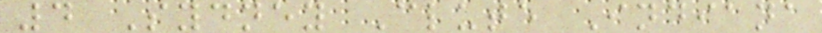4 Sydney Clute Indiana
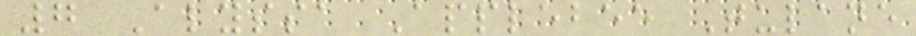7 Alyssa Applebee Tulane
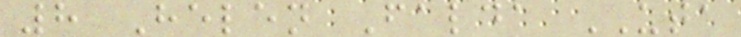8 Helen Falda UTA
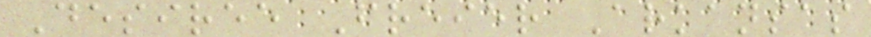Desiree Freier Arkansas
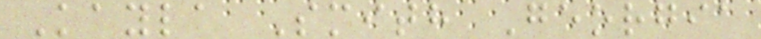Kayla Smith Georgia
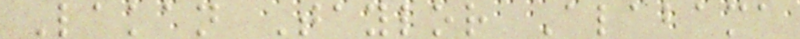Lakan Taylor Alabama
